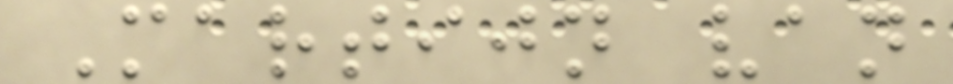Martijn van
